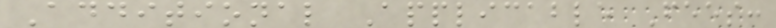Additional Applicable Fees:
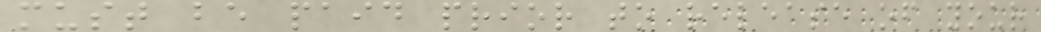must be paid prior to release of your
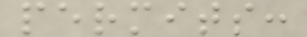permits:
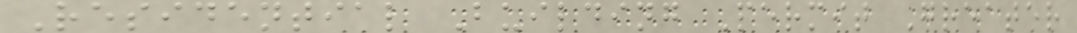Residential Building Permit Greater
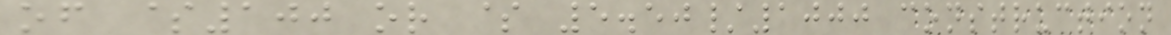of $100 or $ 5.50/1000 construction
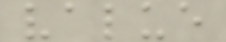value
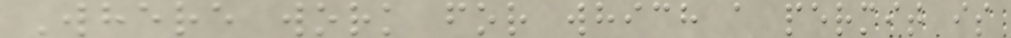Where work for which a permit is
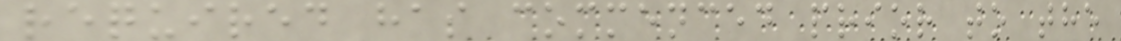required has commenced prior to the
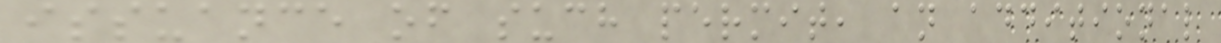issuance of such permit, an additional
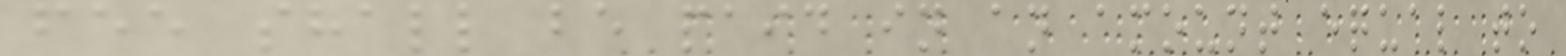fee shall be paid in an amount equal to
